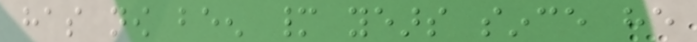has now been many years since he
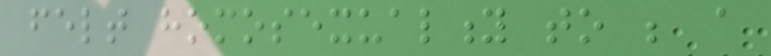felt homosexuality to be a
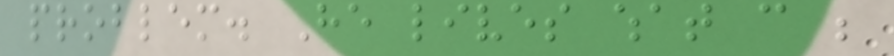problem. He lives what can be
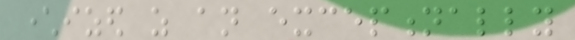characterized as an exceptionally
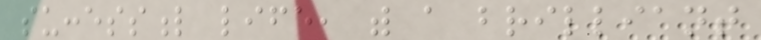successful life, with a brilliant
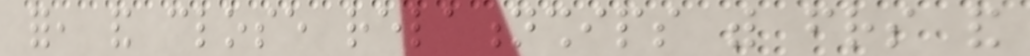for, and close relationships with friends and
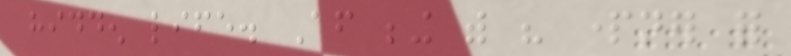hidden life. After being with his partner for
